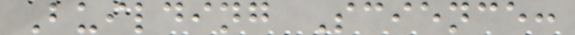Building Science:
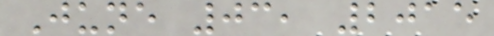June 03, 2015
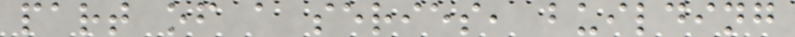part of a series, building
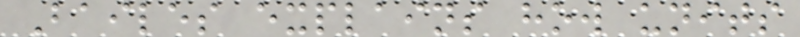Bailes explains how units
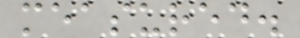measured.
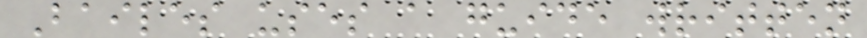Bailes uses a guide written
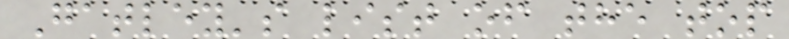Gatley's list of the top
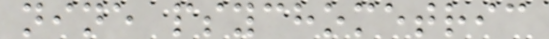nine psychometric
